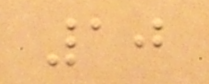10
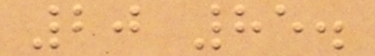20 85.
